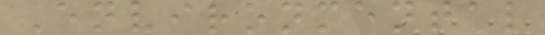Environmental
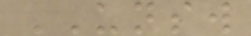UNSW
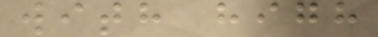with high
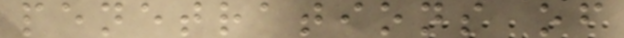penetrations of
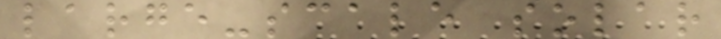large-scale solar
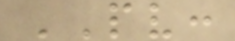PV:
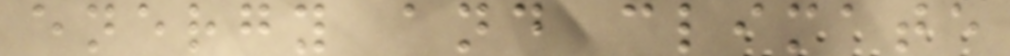energy and climate
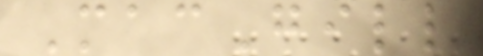MacGill
